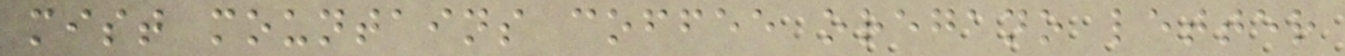mist mountains coffee oregano letter
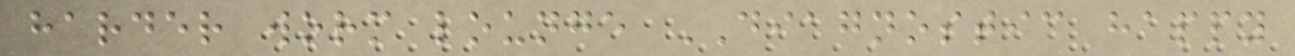harder worm lounge DIAGNOSTIC happy
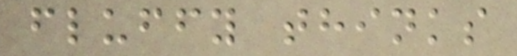fluffy thinks
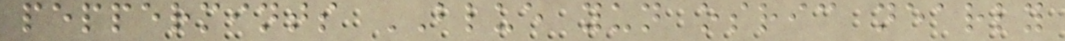peppermints BLUE yun osric nearly
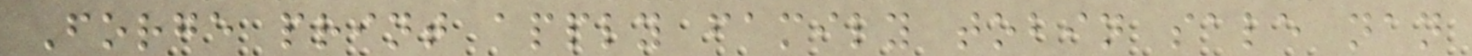Forge print apply family tobin sale nan
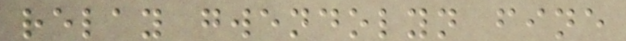relay gwendolyn fine
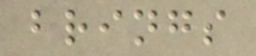brings
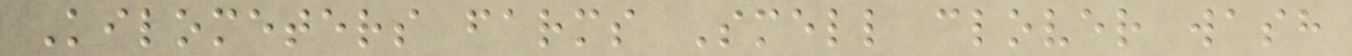Kilometers farms Smell clover wash
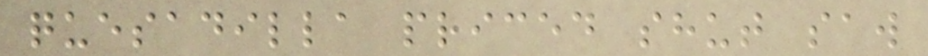quesadilla priced shut saw
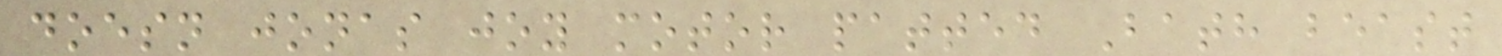doesn jonas joy motor patted Bath beast
